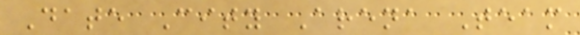Date City Arena Team
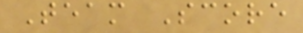Team Score
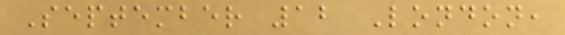September 12 London,
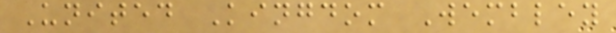United Kingdom Wembley
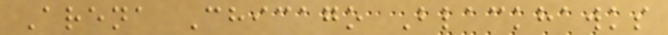Arena Chicago Blackhawks
